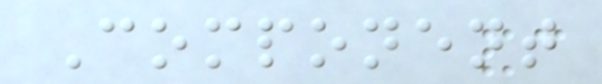Component
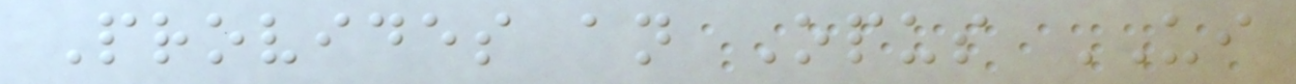Provides an Opus UI
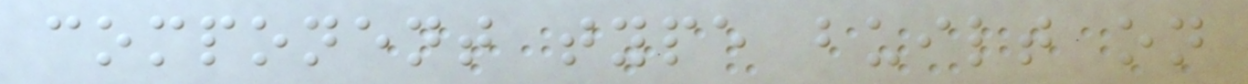component type built on
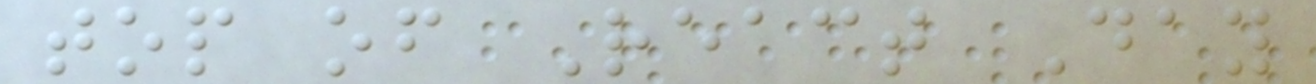top of React Day
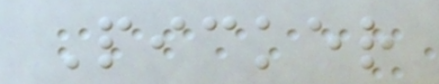Picker
